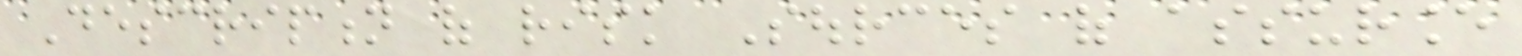Description of risk Sources of assurance
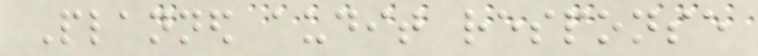Planned audit response
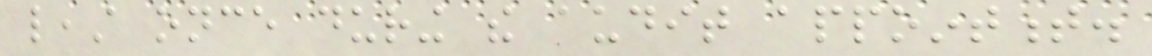least once during the audit appointment.
